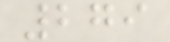279
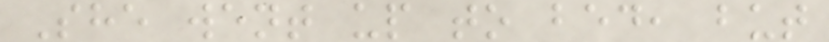She went up to bed, but
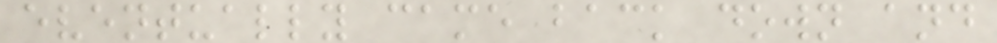eventually came back down and
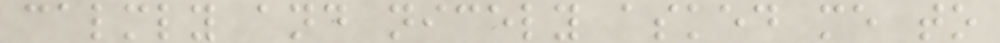calmly and nicely asked me to
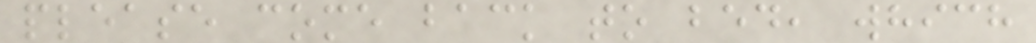please come back to bed, which
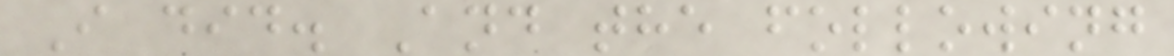I did. And the following
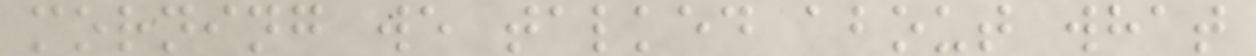morning we talked about what
